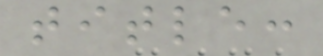title:
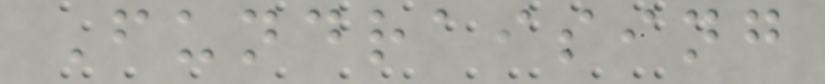Fundraising
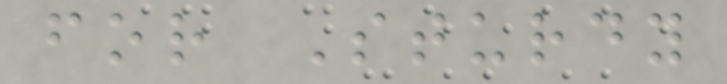for Sturdy
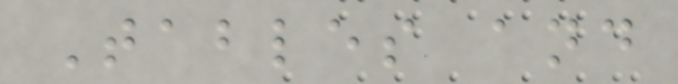Tables and
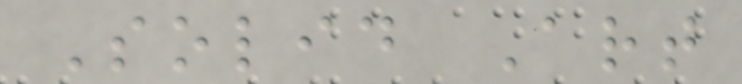Solid Art
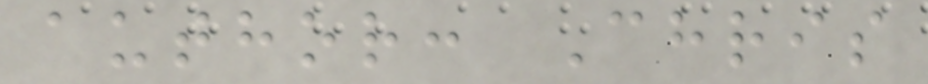author: Chris
